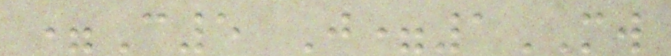=C5 J=1MW
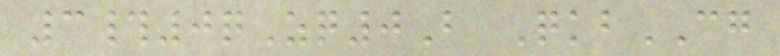3#0qZq0B QkbCG
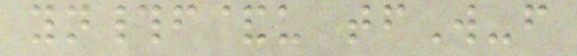yn#f&u tfW-f
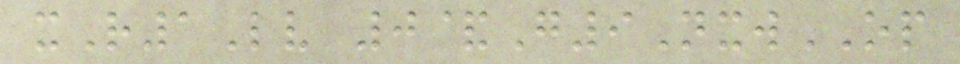xR1Lv 0&G9NxwOP
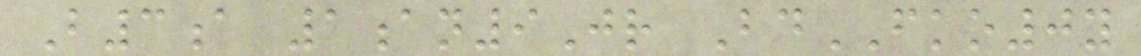B3a 1an9Jr BdFKO0y
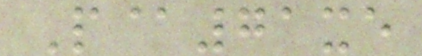P@71xe
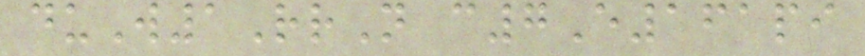duW1RrN c7E161pi
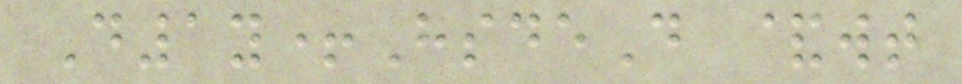D1y+HsdeD &wt
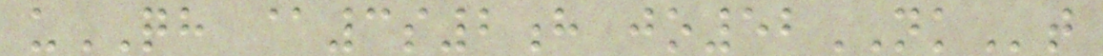uQH @3s2h jo52NKt
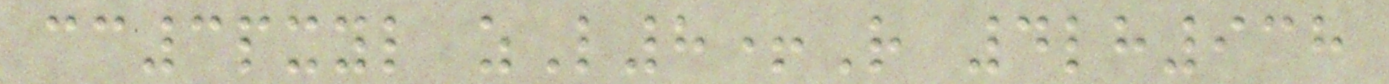cc3pxyl zL8+R 4lh938
